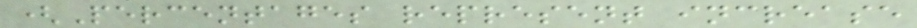(Percentages represent increase
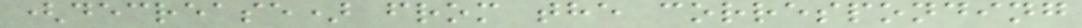(decrease) from the corresponding
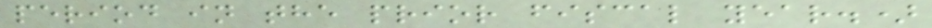period in the prior fiscal year.)
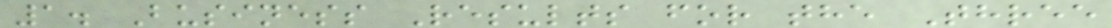1. Business Results for the Three
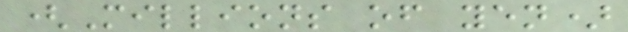(Millions of yen)
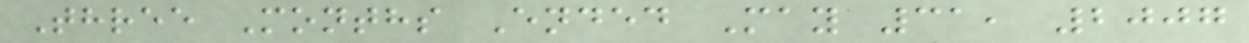Three Months Ended May 31, 2007
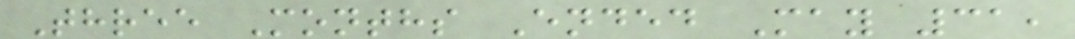Three Months Ended May 31,
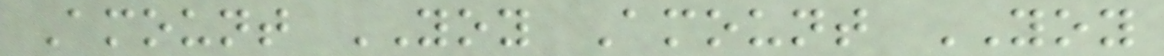Amount YOY Amount YOY
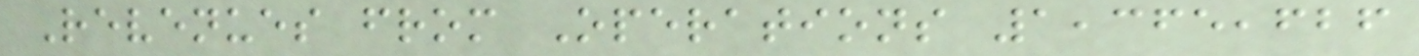Revenues from Operations 1,365,626
